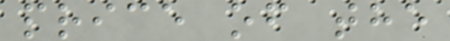price of the
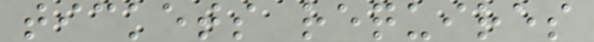tickets requires
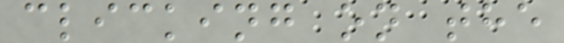clicking on the
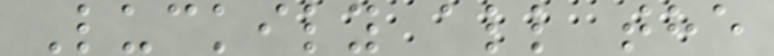Luckily all the
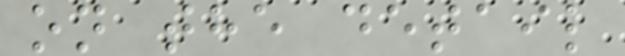on the detail
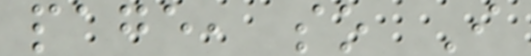page, so I
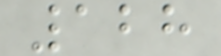128
